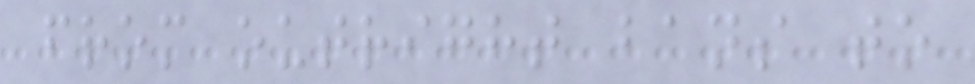from outright bans to
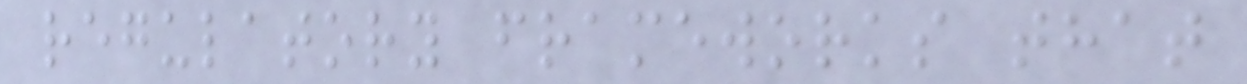regulatory frameworks that
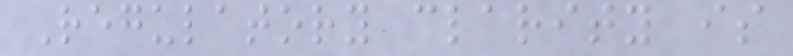Regulatory clarity is
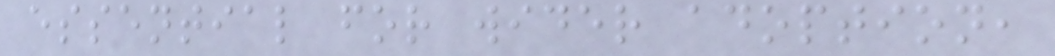essential for wider adoption,
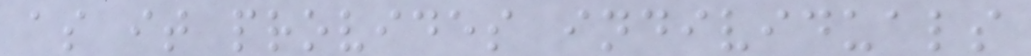as it provides individuals
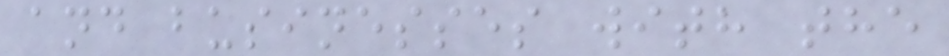and businesses with the
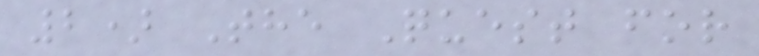2) The Quest for
